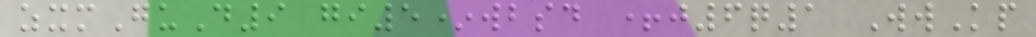zxmGuD9 gi5*wbsd +j6q1 WwKp
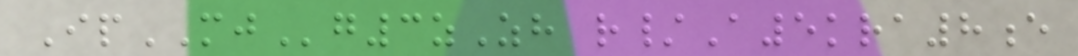IpMJg3zZh r/A5kra8e
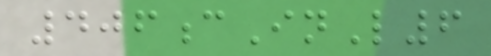406cInL6
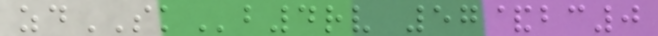zdSKb4rv 57&bc0
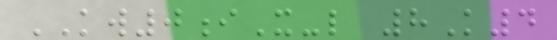KW0iX-l 8K4
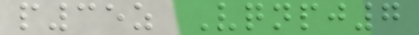p35z Vqnpj7
